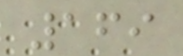169
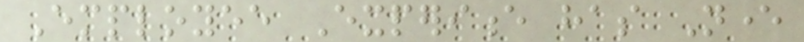Employee Experience has Never
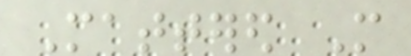Mattered More
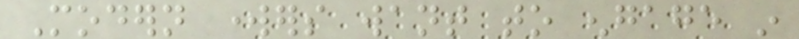Modern workers want to engage in
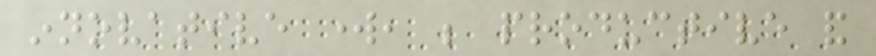innovative work, be productive and
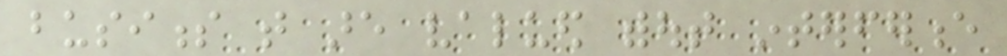business that are valued without interference
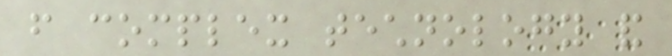from complex technology and
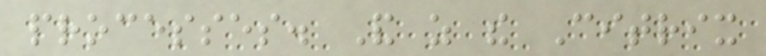processes. And as the Citrix
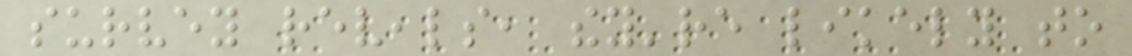survey reveals, they're likely to
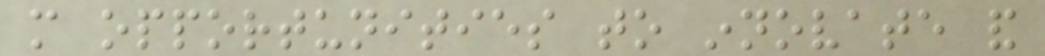more opportunities to innovate and
